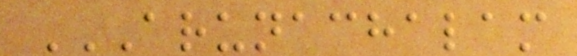ARUNACHALAM
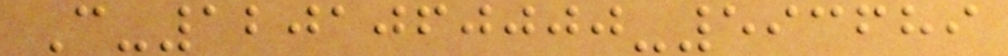C-1201060000-593689
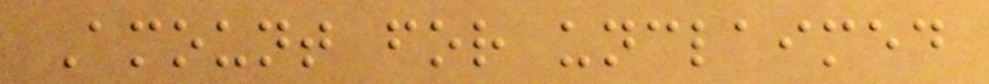Amount for unclaimed
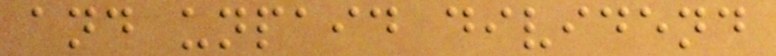and unpaid dividend
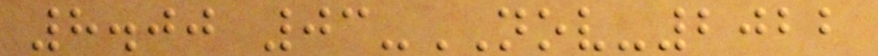8.00 03-NOV-2022
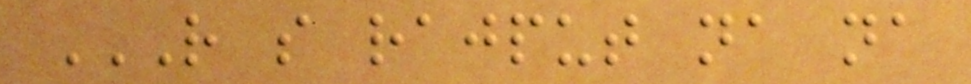R S RAJPUT NA NA
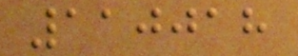110018
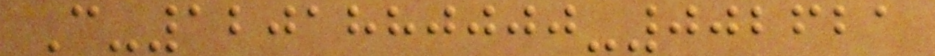C-1201880000-002621
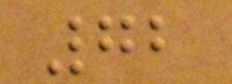72
